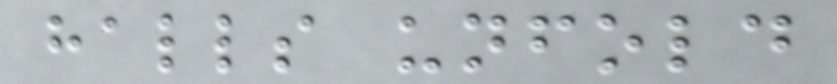halls unfold
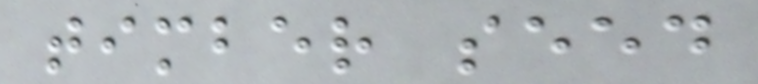timber seed
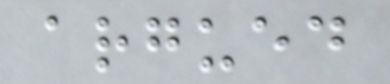argued
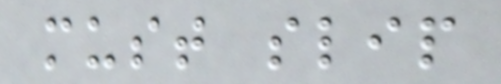must slip
